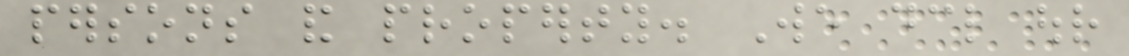persons and property. We declare our
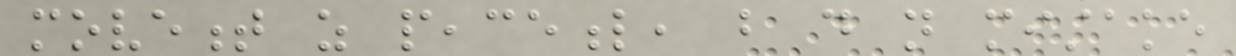movement as peaceful, but do not mistake
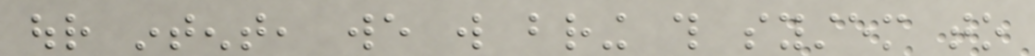our intent, we will bring this system to
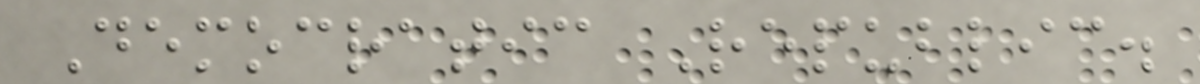Democratic Republic.
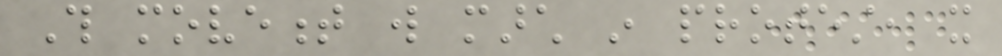This movement will march in protest, it
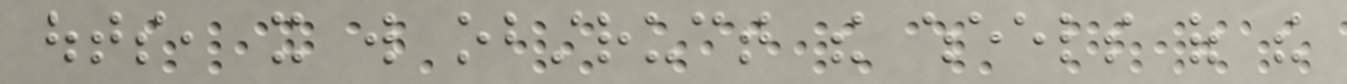outs, it will obstruct the wheels of the
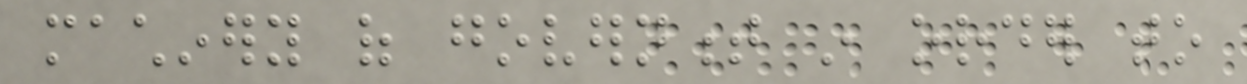machinery of government in order to
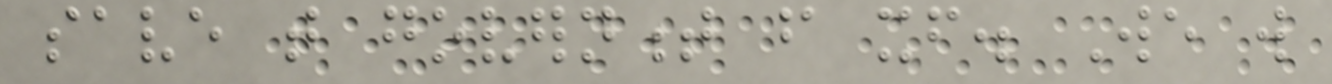save that government from itself. We will
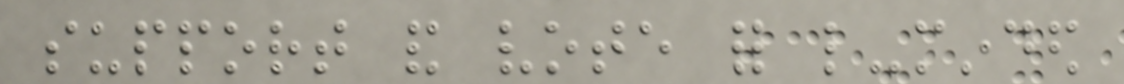support and vote for like-minded
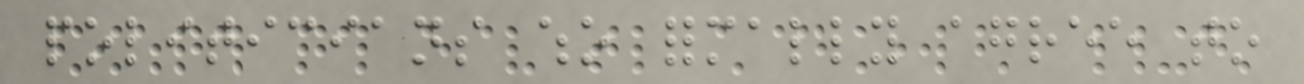politicians who formally agree to
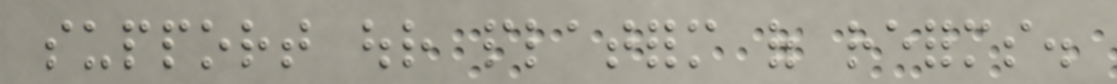support our platform of reforms.
